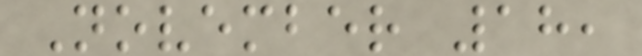November 18,
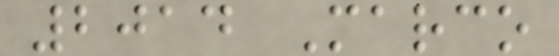2014 Marco
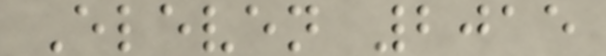Eleven 2015
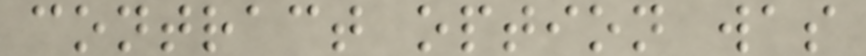contract option was
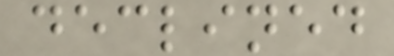declined
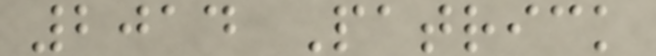2014 Patrick
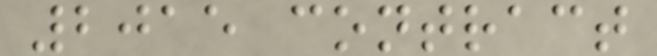2015 contract
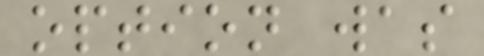option was
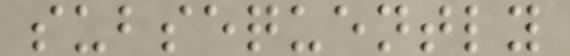subsequently
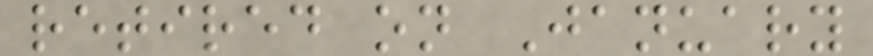retired on January
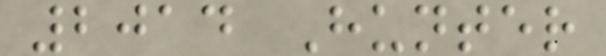2014 Hunter
